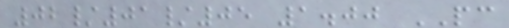02/01/05 1.00 PC
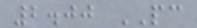2.00 PC
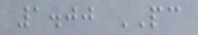1.00 PC
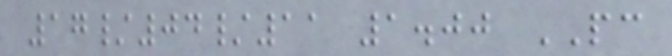17/04/11 1.00 PC
